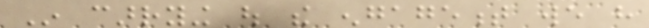In carrying out the engagement we have
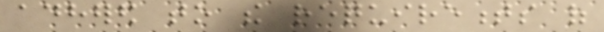adhered to the requirements of
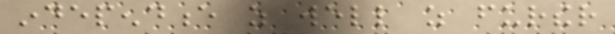independence as well as further
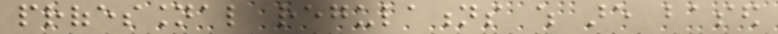professional regulations which are based
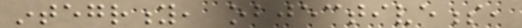integrity, objectiveness,
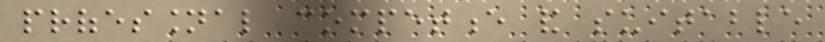professional competence and suitable
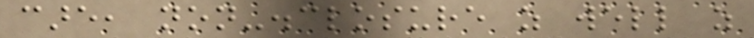care, non-disclosure as well as
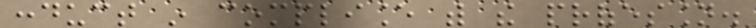conduct in compliance with the profession.
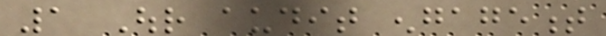1 Our audit engagement
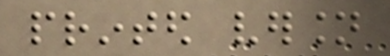printed version
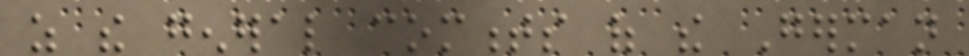as the general comments of the German
